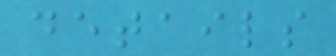details
